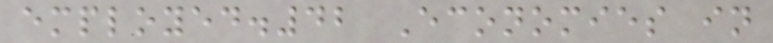employed.42 Economies in
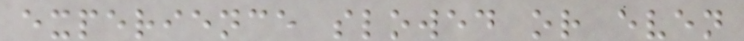experience slowed or even
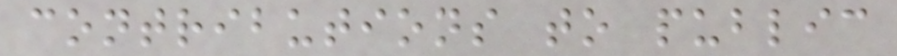contributions to public
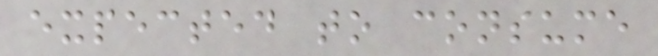expected to consume
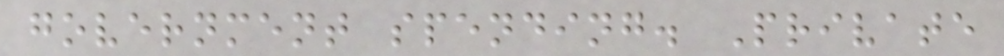government spending. Private
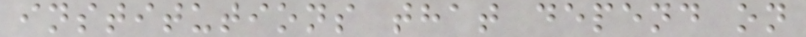institutions that depend on
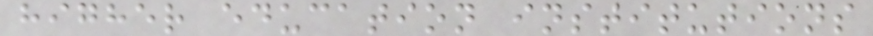higher education institutions
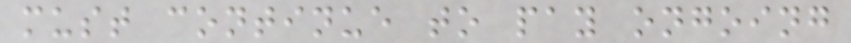must continue to pay ongoing
